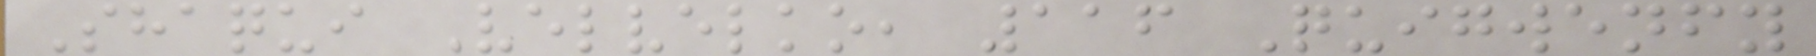Shaqui Velvelko, 116 Quigwenfy
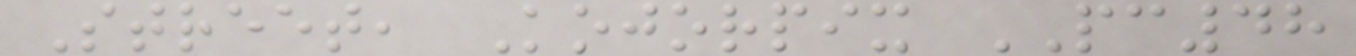Street, Kojorpix PC48
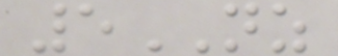5NZ
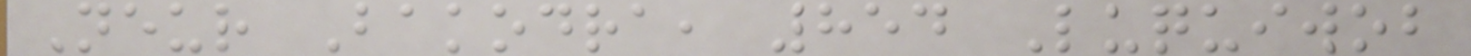Neur Bakodra, 854 Luquiwob
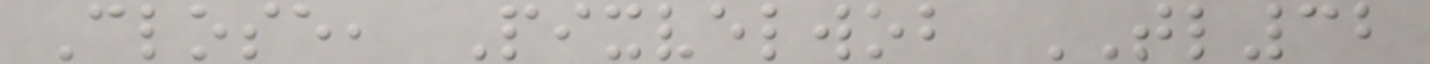Close, Pixvelwob TL32
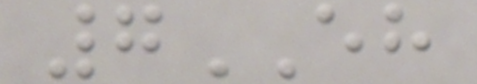7EH
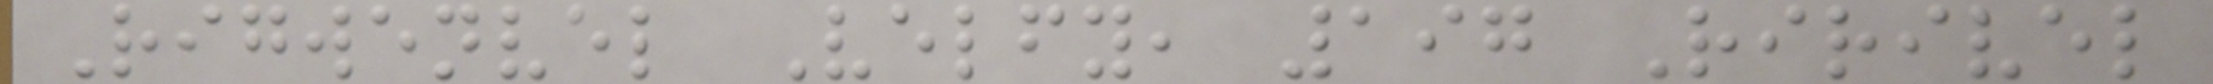Rigwenvel Velfy, 197 Ririvel
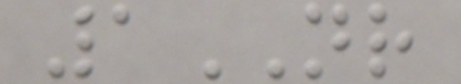1NR
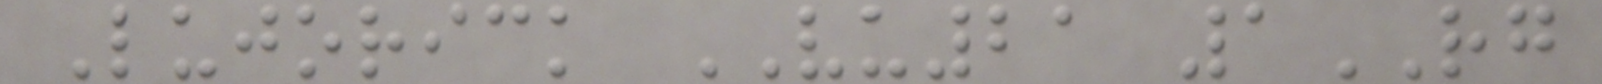Lujorick VU21 1RG
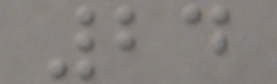24
